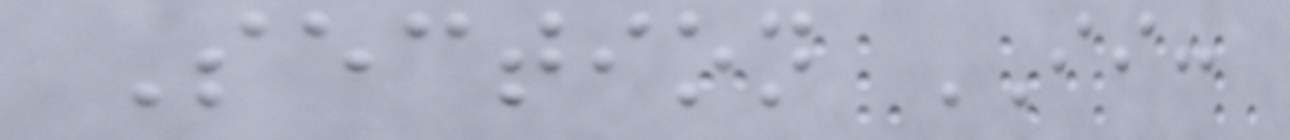Section II:
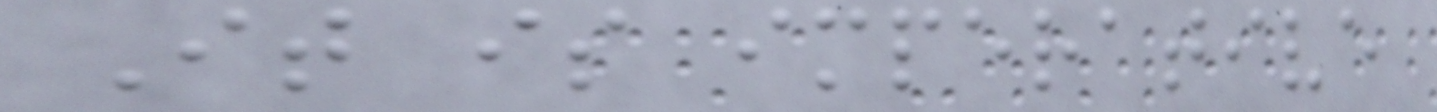It is imperative
